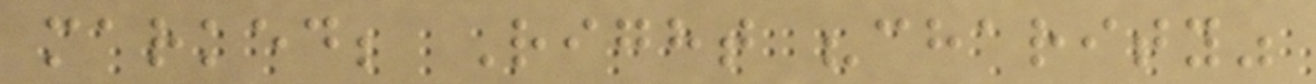marked; Right "charity"
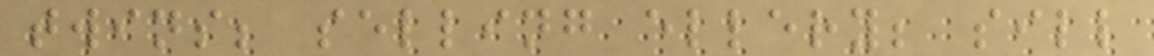twins; selling ellery; sill
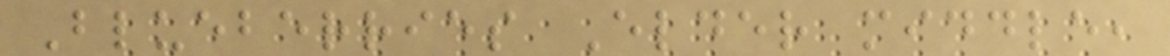Blueberries Elder middle,
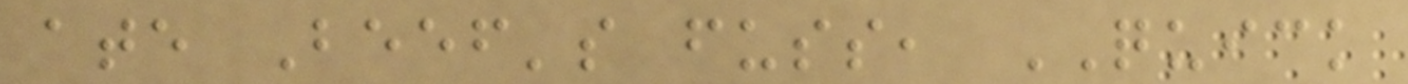ate Beef's fuss, QUICK
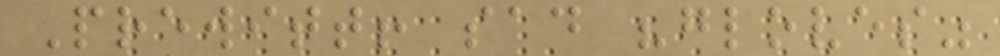Prewitt! sad "gloves"
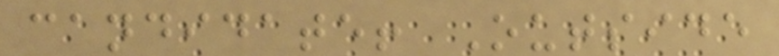candidate! Outside
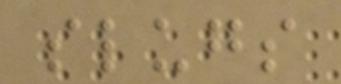slugs
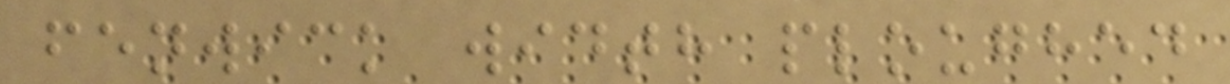fenwick width ploughed
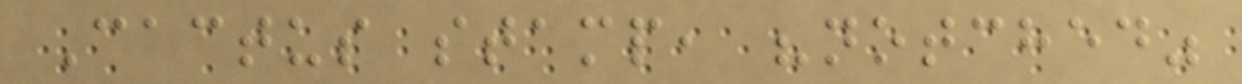Cactus stamp, "notched"
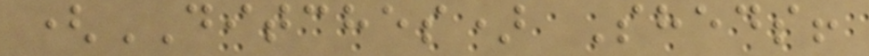(DITCHES) Sheds!
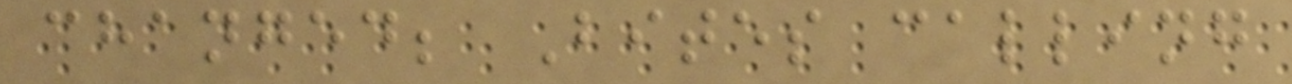changed; Bites calling
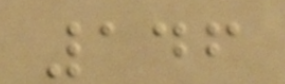146
